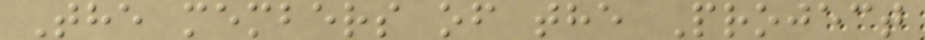The members of the Project
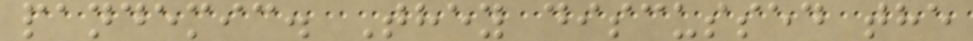pandemic. They discussed the
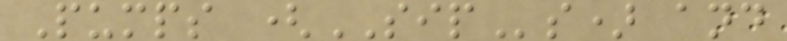Pumps (SIPs) and
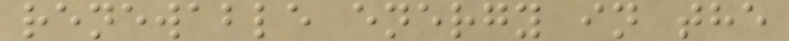renewable energy in the
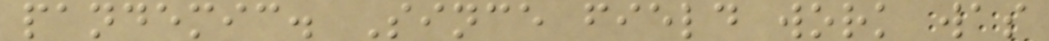pandemic. Since field work was
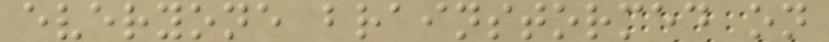everyone brainstormed on
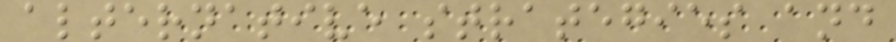alternative strategies and
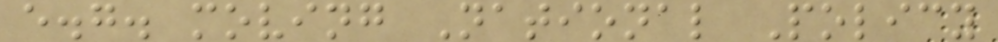e.g. moving National Policy
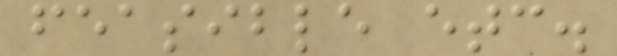feasible etc.
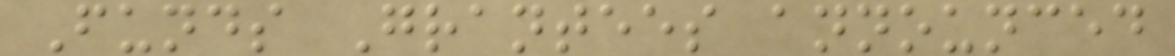Funds Grantees announced
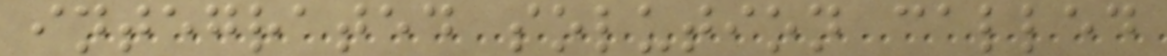integrated solution called
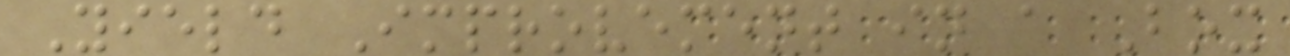Yield Improvement in a Box
